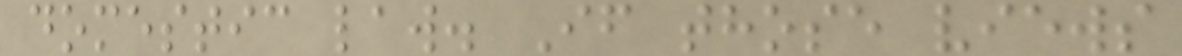domestic law. If those views
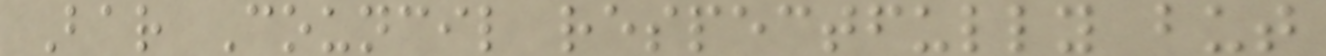Bar Council respectfully but
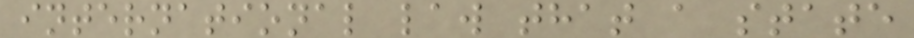international law that a state
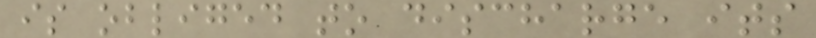is obliged to discharge its
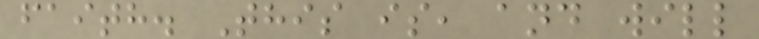faith. This is, and will
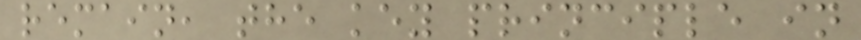remain, the key principle in
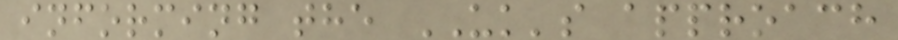informing the UK's approach
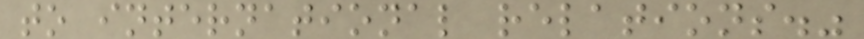to international relations."
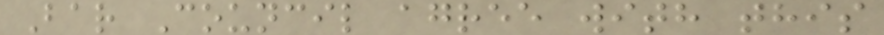Bar Council agree with this
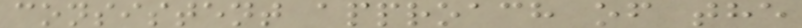consistent approach of the
